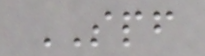SPF
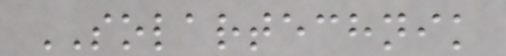SOLARTECHNIK
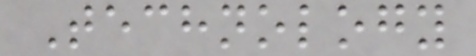Technology
